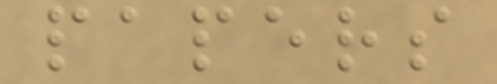papers
